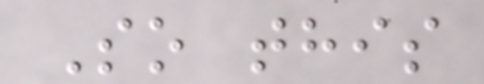So this
